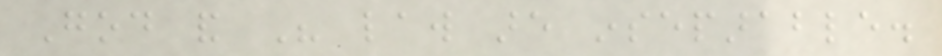God and His law are inseparable.
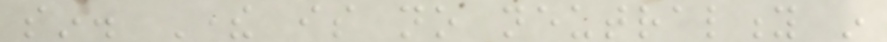sin. There is no neutrality in
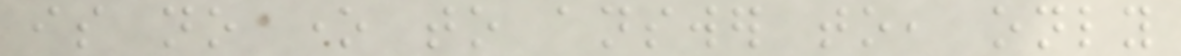is no one to answer to, only
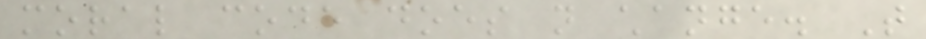moral code does not change. That
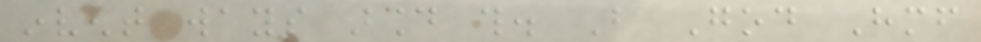invent ways around this. But God Himself
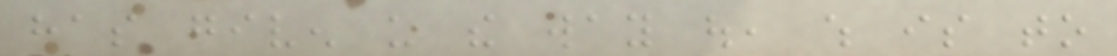has given us the way out, which is to
